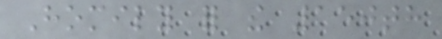Homily for the 150th
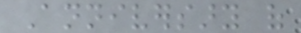Anniversary of
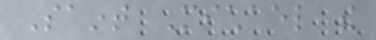Saint Michael the
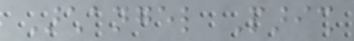Archangel Parish
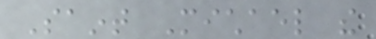Saint Michael the
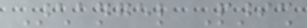Archangel Parish
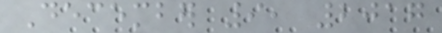December 9, 2017
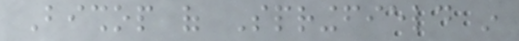Bishop of Springfield in
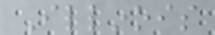Illinois
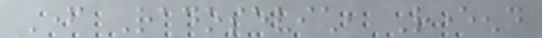Father Radosevich, Reverend
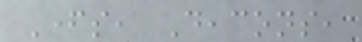Fathers, Deacons,
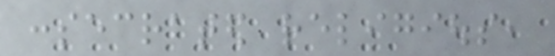consecrated religious,
